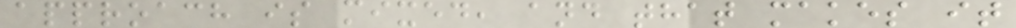approach is mixed, and that makes it
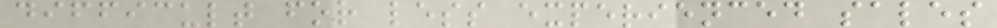difficult for less experienced sales
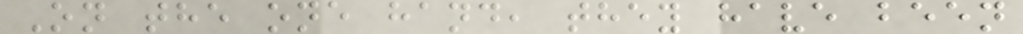On the one hand, they have been
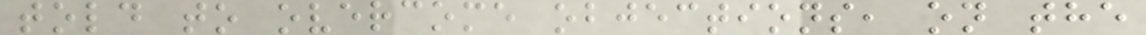told to overcome objections, on the
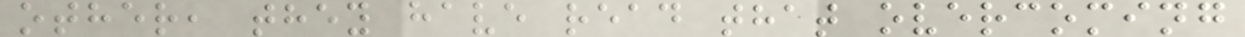other, they have read that overcoming
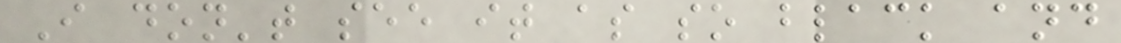I don't see it as so black and
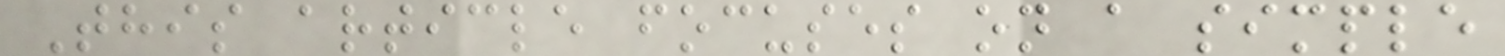This article focuses on a simple
